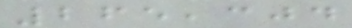265,304
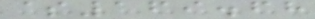$169.68
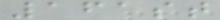161st
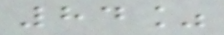84%
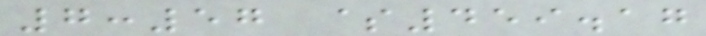7:57 $459.17
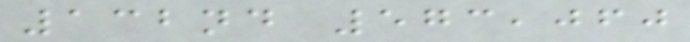132nd 573,060
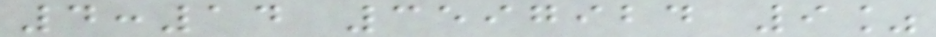4:14 3597924 9%
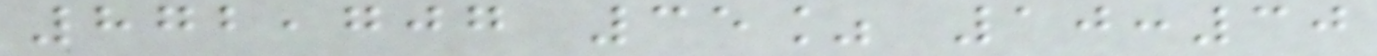872,707 35% 10:30
